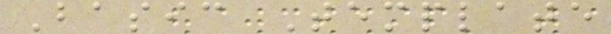Basic Template
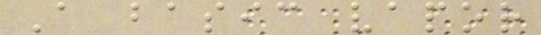A basic vapor
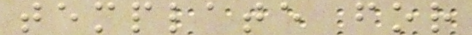template for
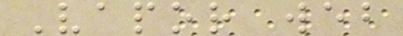Vapor web
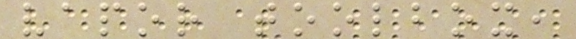vapor toolbox,
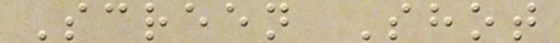Screen Shot
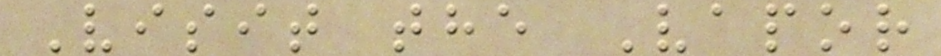Visit the Vapor
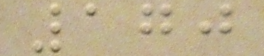170
